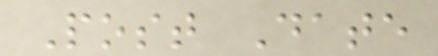Post Date
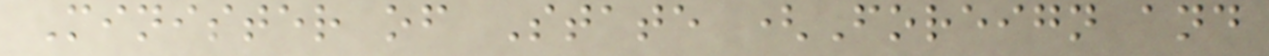Minister of State (Foreign and
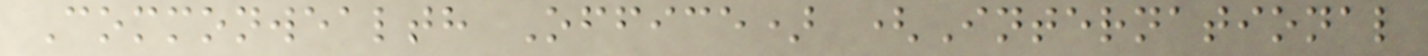Commonwealth Office) (International
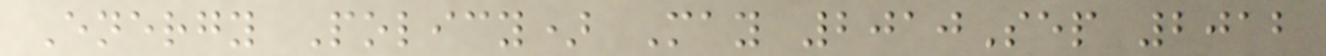Energy Policy) May 2010Sep 2012
